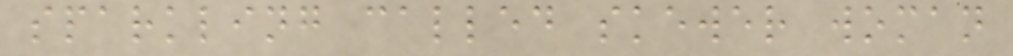sparkling called skewer woman
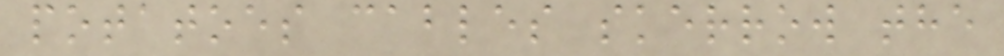potatoes cables skerrow the
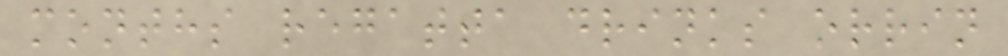months regatta drinks orrin
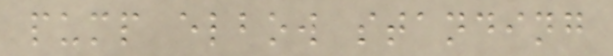pump elbow standing
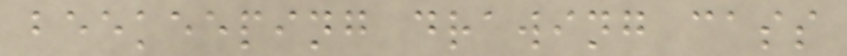beekeeping drawing cass
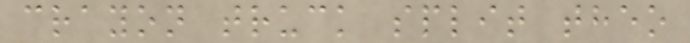crayon truck split theo
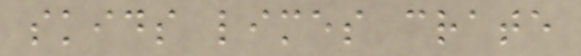skids limes crate
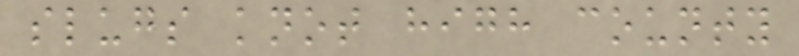slugs knot high county
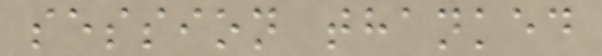session thanked
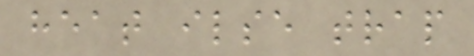heat ilse trap
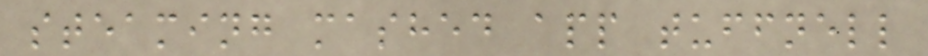steaming mashed app tuffnell
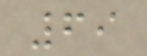69
